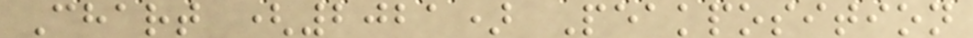Chart (2021) Peakposition
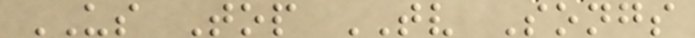US Top TV Songs
